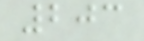203
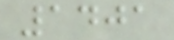1401
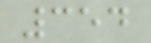354
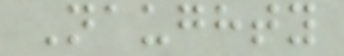Naughty
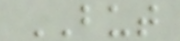BUT
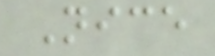Nice
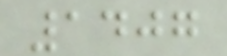1407
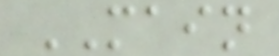MAIN
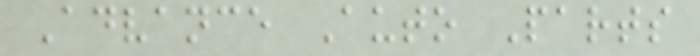Advance Auto Parts
